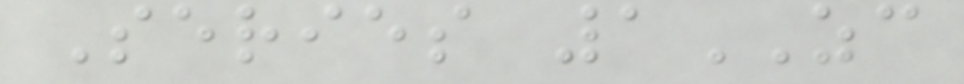Series 1ZC
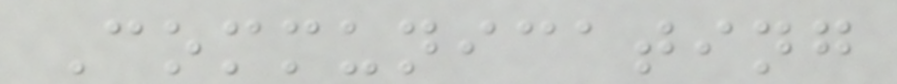Communicating
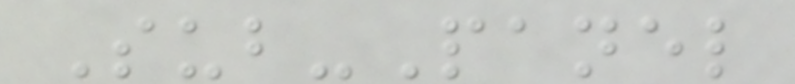Sub-Panel
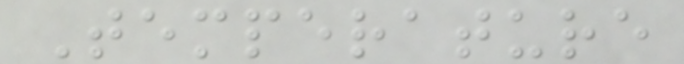Temperature
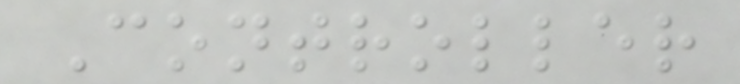Controller
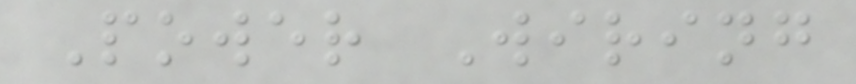Power Wiring
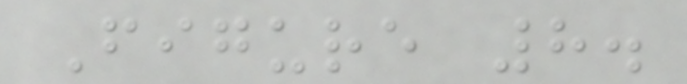Figure 8.
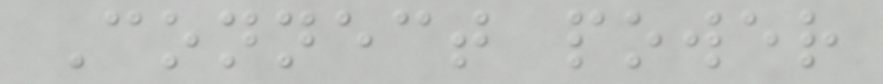Connect power
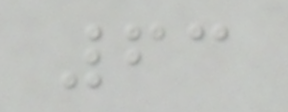63
